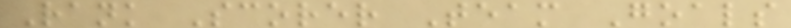Rank Scorer Team Goals
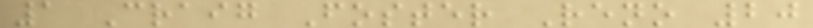1 Craig Foster Reno 20
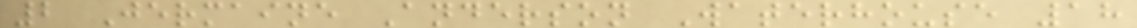2 Jermaine Anderson Waterhouse 18
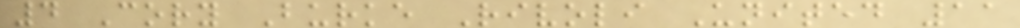4 Cory Burke Rivoli United 11
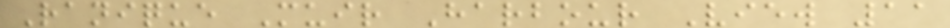Ranique Muir Harbour View 11
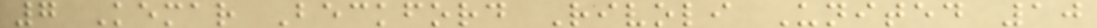7 Kemar Beckford Rivoli United 10
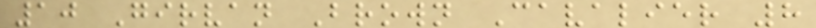10 Girvan Brown Cavalier 8
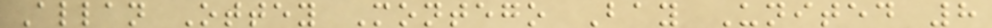Allan Ottey Montego Bay United 8
